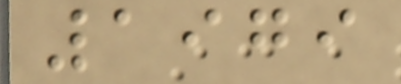1979
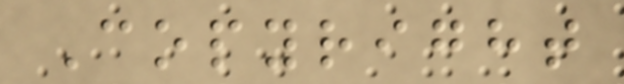Copyright
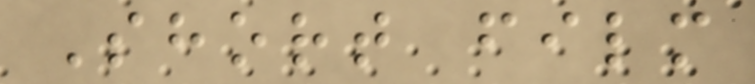Short film
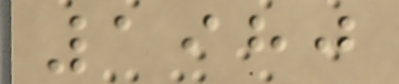1980
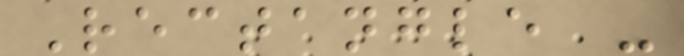Rectangle -
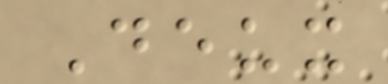Deux
